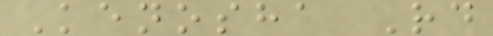Kenosha Rd
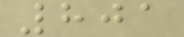801
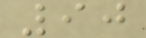90
